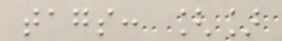tags: []
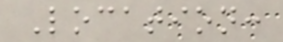Location:
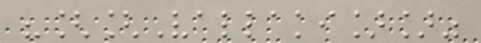"[[Vallaki]]"
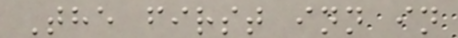The first inn in
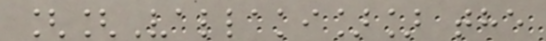[[Vallaki]] the
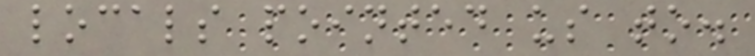locals pointed us to.
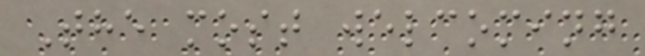The most welcoming
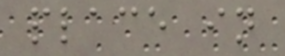place in
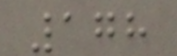178
